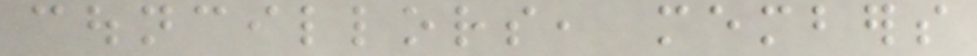councillors, members
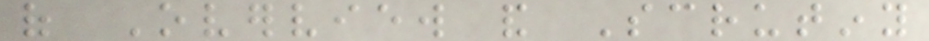of Overview and Scrutiny
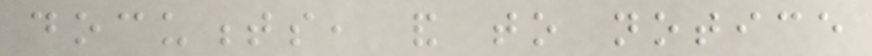documents, and to notice
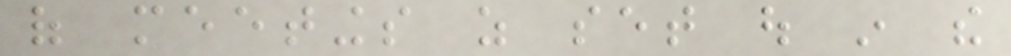of meetings as set out in the
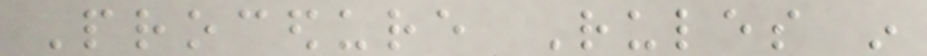Procedure Rules in
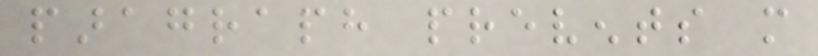paragraph prevents more
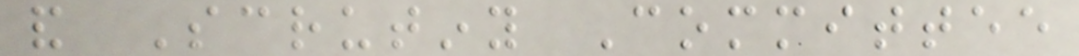and Scrutiny Committee
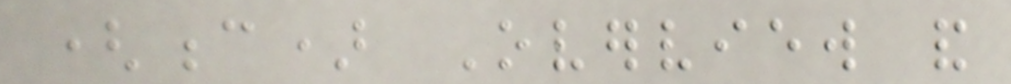(c) Overview and
